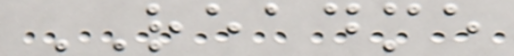README
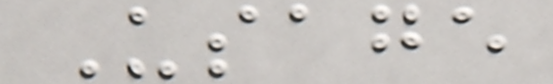Usage
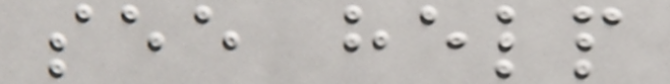see help
